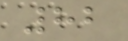82
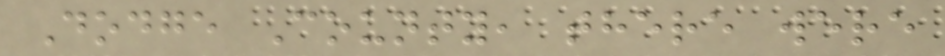Dodge County, there were
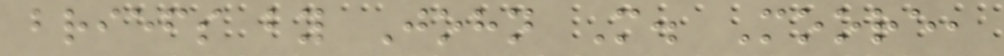briefs by John M. Moore,
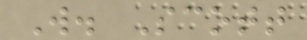W. Scott
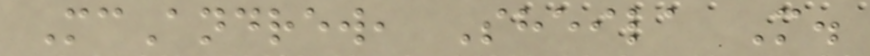McAndrew, Sheila M.
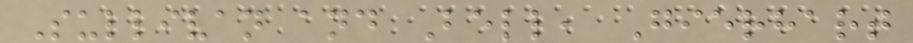Sullivan and Bell, Gierhart
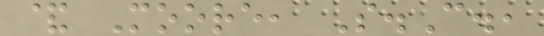& Moore, S.C.,
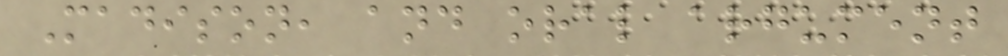Madison, and oral argument
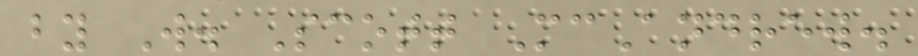by W. Scott McAndrew.
